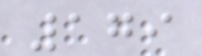179
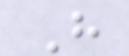H
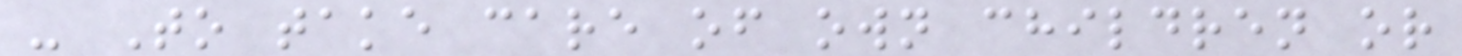- To take care of own children or
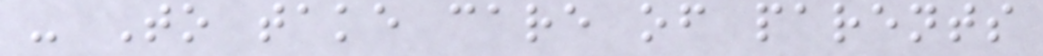- To take care of parents
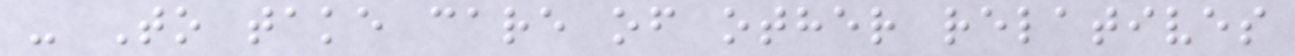- To take care of other relatives
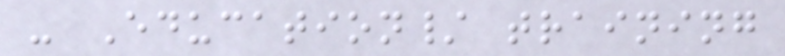- Education/ training
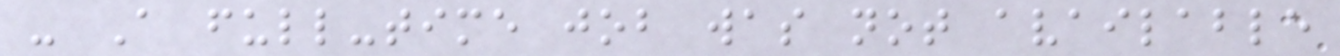- A full-time job was not available
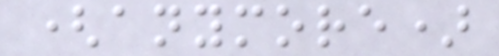(anymore)
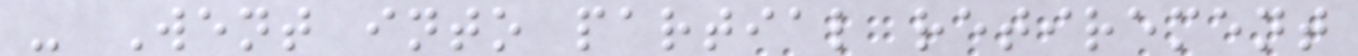- Went into partial retirement
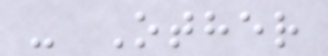- Other
